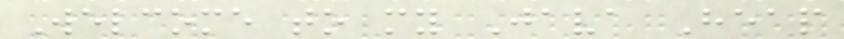Welcome to my Java Heap
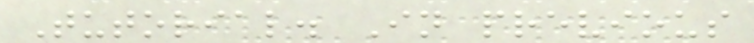Tutorial. In previous
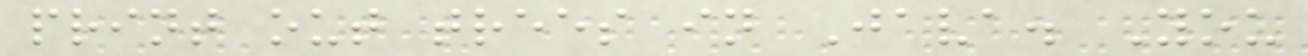print out trees in Java. You
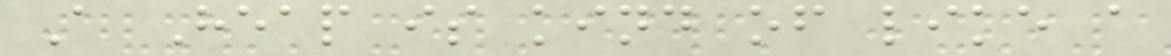A Heap is kind of like a
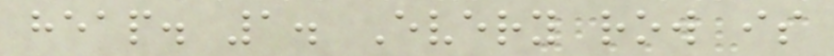heap. 1. Every row is
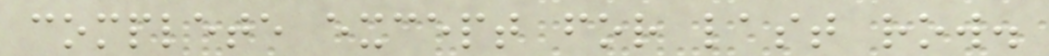complete except for last row.
